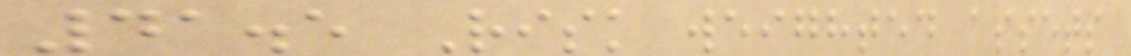41.5 Risk weighted assets
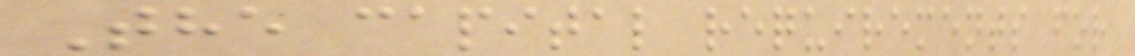The capital requirements for
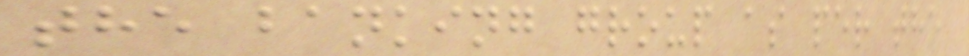the banking group as per the
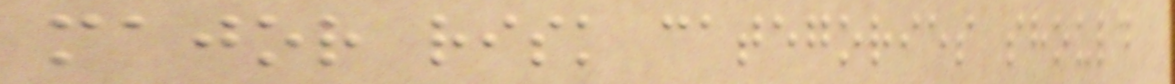major risk categories should
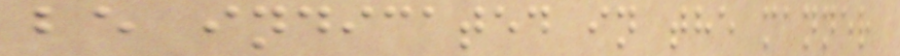be indicated in the manner
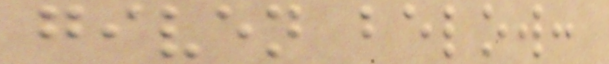given below:
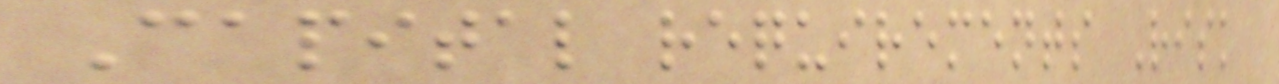Capital requirements Risk
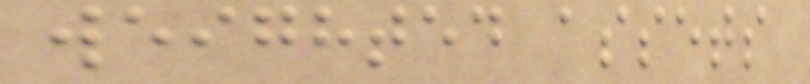weighted assets
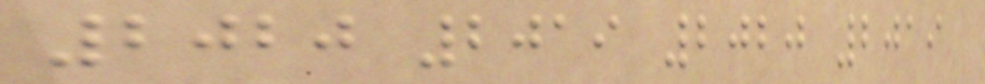2020 2019 2020 2019
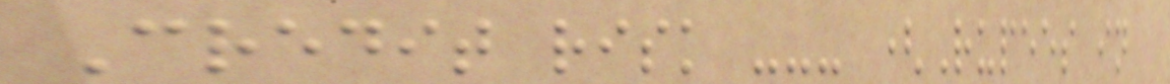Credit risk --- (Rupees in
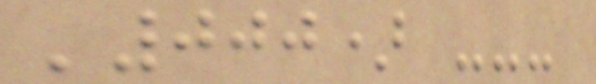'000) ---
